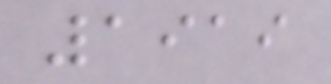1919
